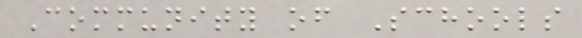Community of Schools
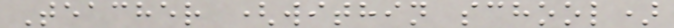Teacher (within school)
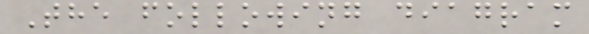The following diagram
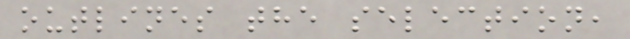outlines the selection,
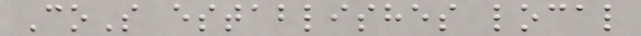CoS establishes local
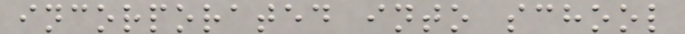incorporated into school
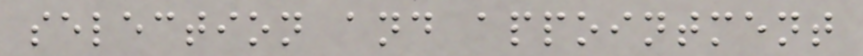selection and appointment
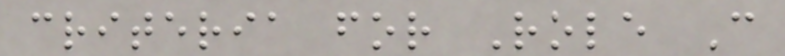criteria for Role C
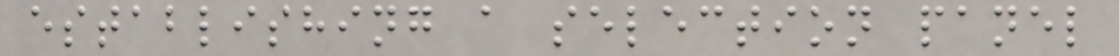establishing a selection panel
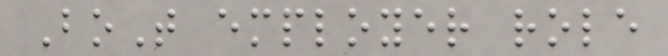BoT employer role
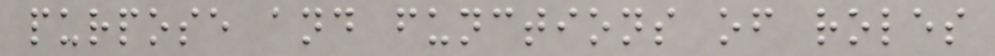purpose and functions of roles
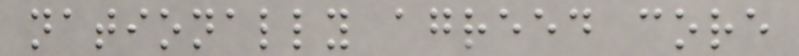nationally agreed core
